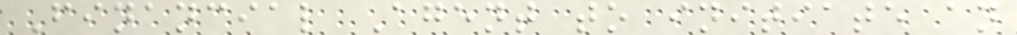Financial Agent to initiate an
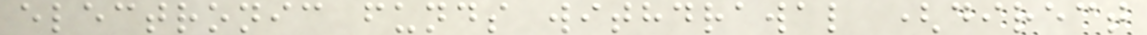electronic funds withdrawal (direct
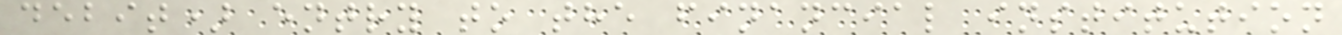debit) entry to the financial institution
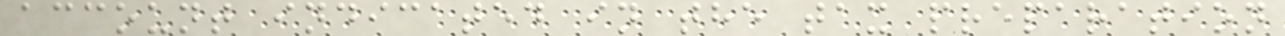account indicated in the tax preparation
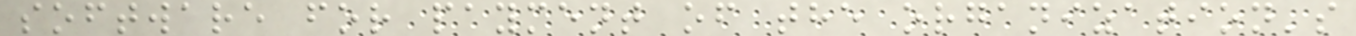software for payment of the organization's
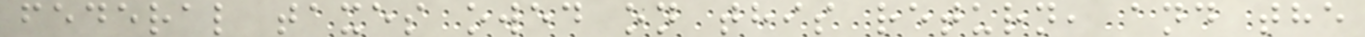federal taxes owed on this return, and the
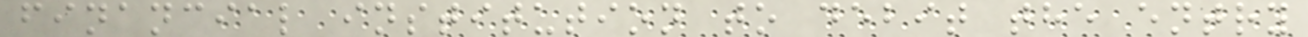financial institution to debit the entry
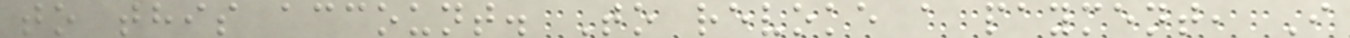to this account. To revoke a payment, I
